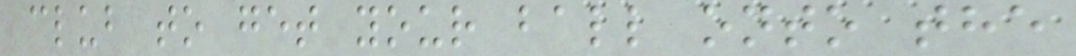club to get your ball onto the
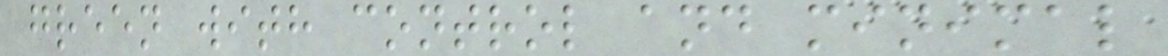green with control and minimal
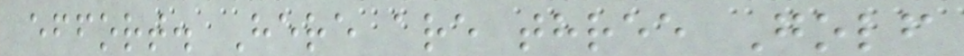effort. Here are three Golf
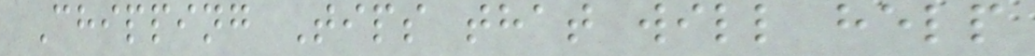Chipping Tips that will help
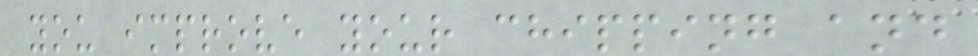you improve your chipping and
